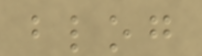blog
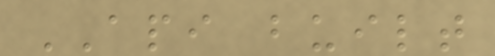API built
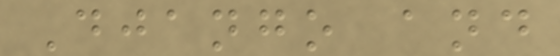Django and
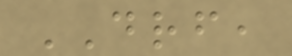DRF,
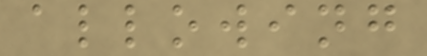allowing
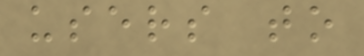users to
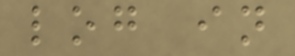log in
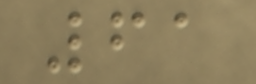61
